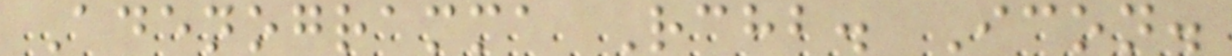Adenogramma Rchb. Icon.
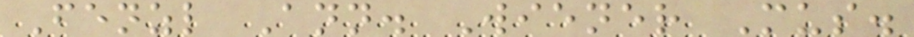Fenzl Ann. Wiener Mus.
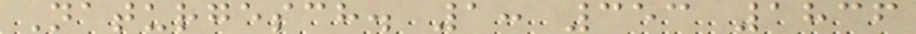Naturgesch. 1: 353 1836
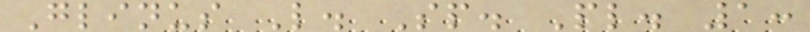Glinus L. Sp. Pl. 1:
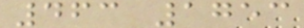463 1753
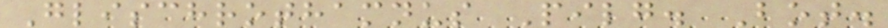Glischrothamnus Pilg. Bot.
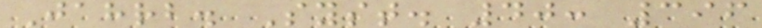Jahrb. Syst. 40: 396
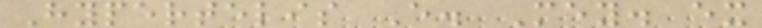Hypertelis E. Mey. ex
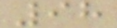98
